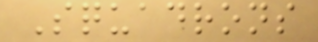Squadrons
